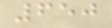650
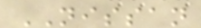NISSAN
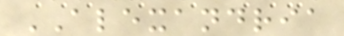ALEXANDRIA
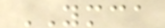YMCA
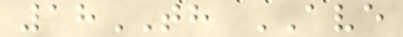18TH AVE
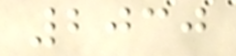2030
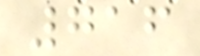716
